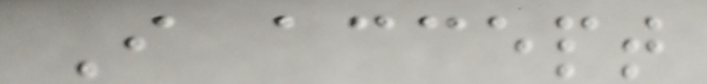I accept
